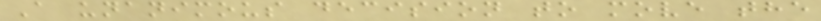A unanimous decision to move the
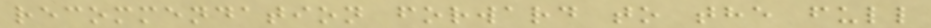recommendation forward to the full
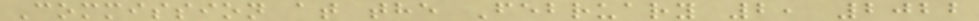Commission at the February 2, 2022
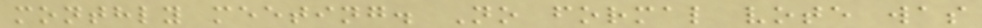monthly meeting. No formal vote was
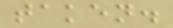taken.
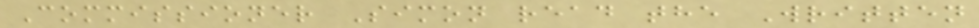Commissioner Simon read the Written
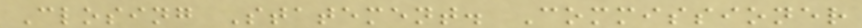Closing Statement. Commissioner
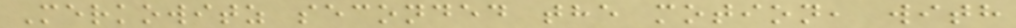Merkowitz seconded the motion, with
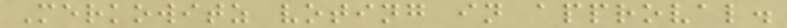Merkowitz voting in approval.
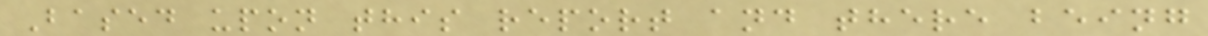Based upon this report and there being
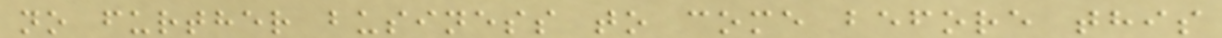no further business to come before this
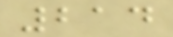214
